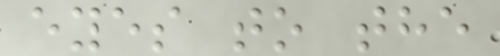eyes to the
